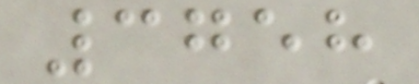3758
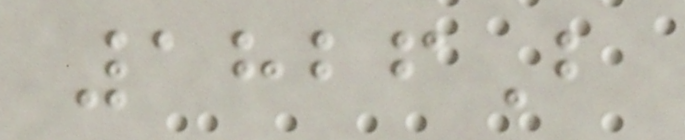1826B
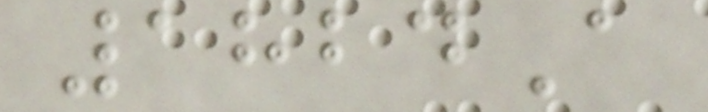1824A
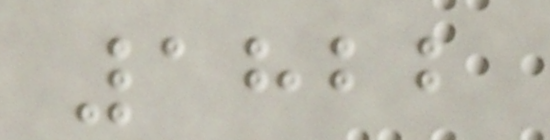1822
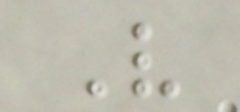V
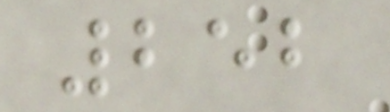252
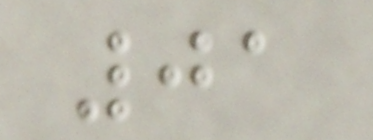01
